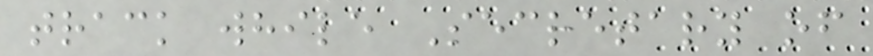track while Secretary of
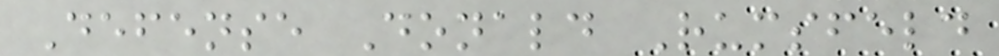Defense Donald Rumsfeld
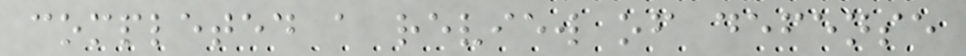completed a review of defense
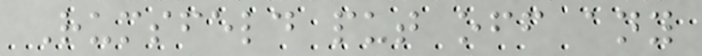Rumsfeld put off any
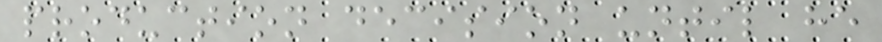production decision until he
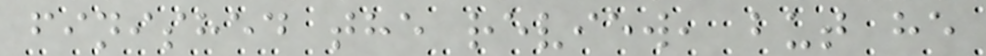finished the review, but he
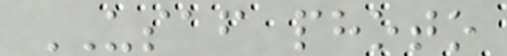USAF photo
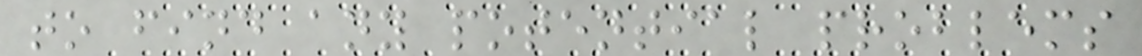to find any potential problems
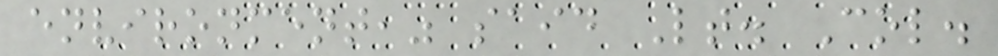environment," said Lt. Col.
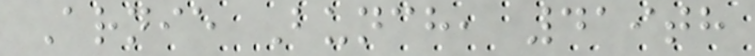Arnie Bunch, 419th
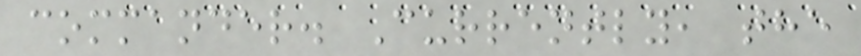commander. Currently, the
